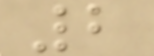2
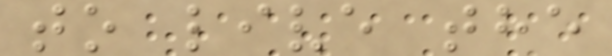to live the
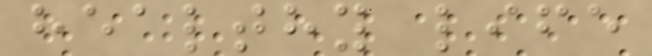healthy life
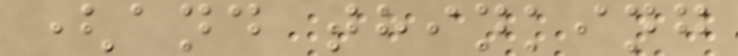(and thinking
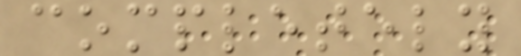completely
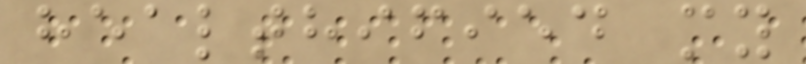healthified my
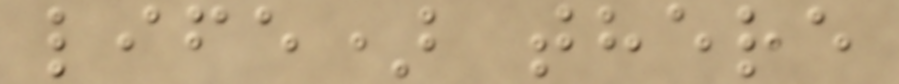life) there
